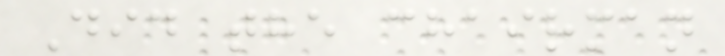Did the chairman
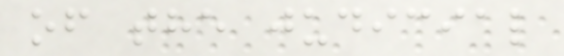of the judicial
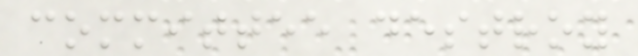committee destroy
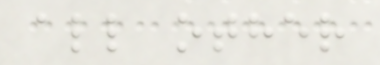all other
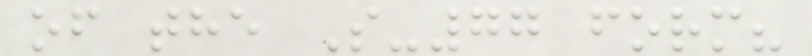of the S-77 form?
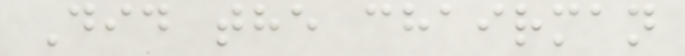Did the chairman
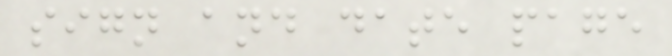sign and date page
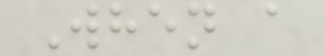When a
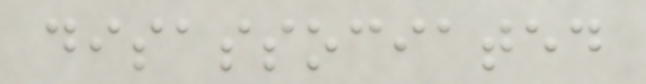disassociated
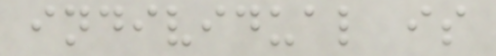individual is
